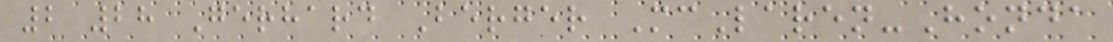2 28 Gerhard Berger McLaren-Honda
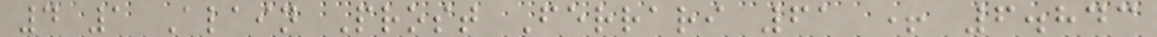4 1 Alain Prost Ferrari 61 + 6.843
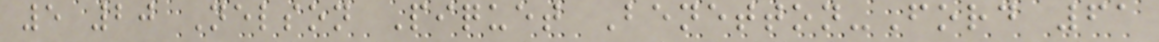5 20 Nelson Piquet Benetton-Ford 61
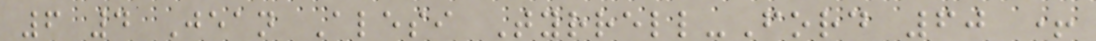6 4 Jean Alesi Tyrrell-Ford 60 +
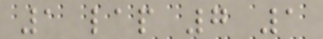1 lap 7 1
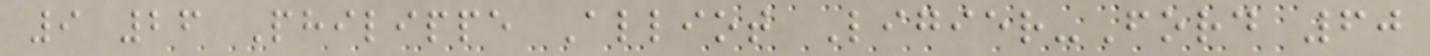9 26 Philippe Alliot Ligier-Ford 60
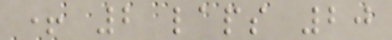+ 2 laps 20
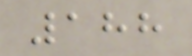188
